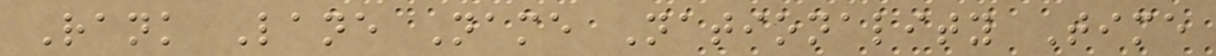Rank Lane Name Nationality Time
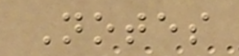Notes
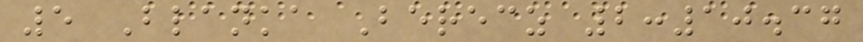5 Blanka Berecz 2:10.37
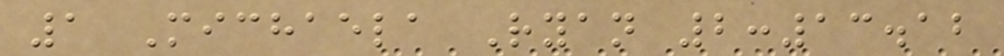1 Michaela Ryan 2:13.12
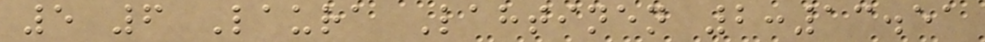5 6 Laura Lahtinen 2:13.51
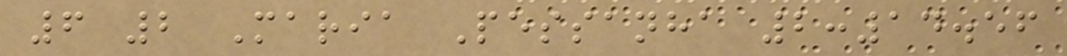6 2 Maria Pessanha 2:14.56
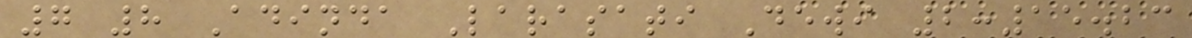7 8 Adinda Larasati Dewi 2:15.23
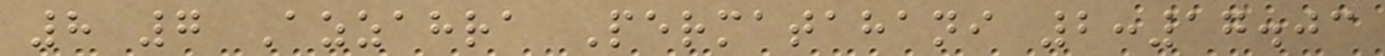8 7 Azzahra Permatahani 2:17.03
